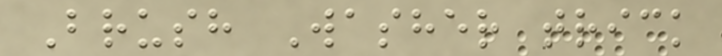Brush Washer trick
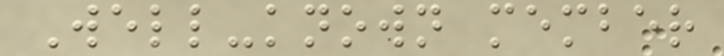Well-known member
